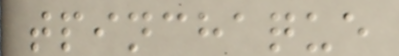tpinchaque
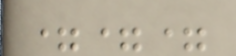===
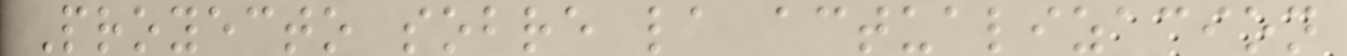Proyecto sobre la actualizacion
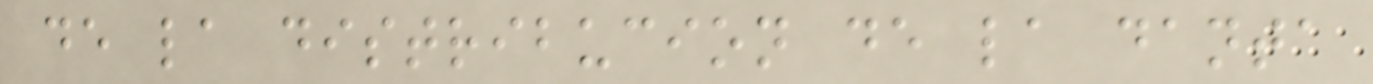de la distribucion de la danta
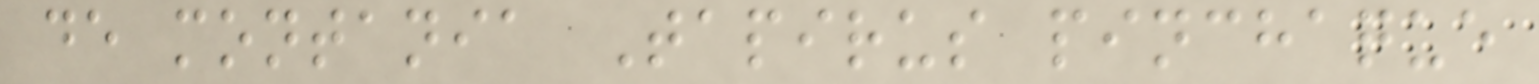de montania Tapirus pinchaque
